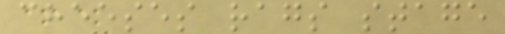cheeses rags stage
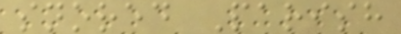snored Parish
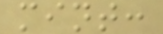mint:
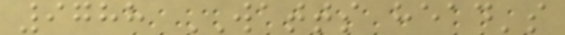9788 WATTS head's
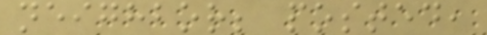neighbor; posted,
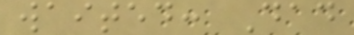waited: Dad
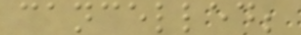cancelled;
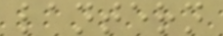lantern
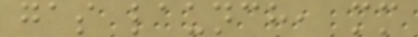gas launch, mm
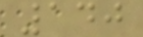140
